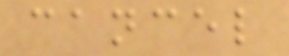cancel
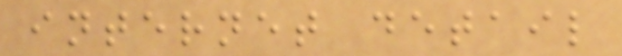internet detail
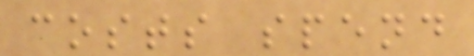costs spend
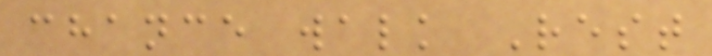chance walk Rest
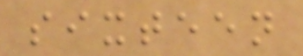sixteen
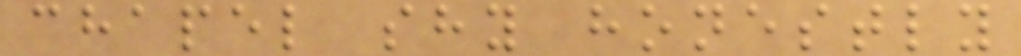chapel shy honestly
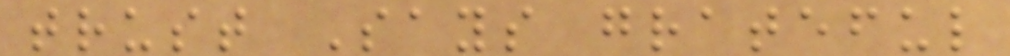trust Says grateful
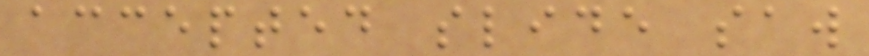accepted slide saw
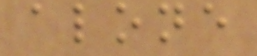alone
